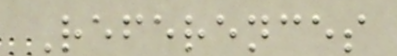References
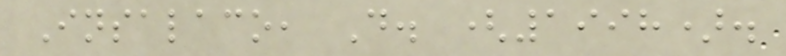Insalaco, D. (1998).
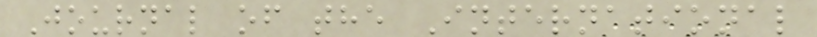Journal of the International
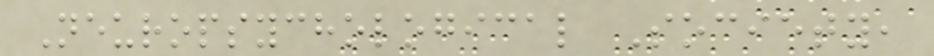Neuropsychological Society,
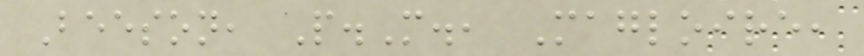Beeson, P.M., Magloire,
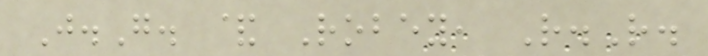J.G. & Robey, R.R.
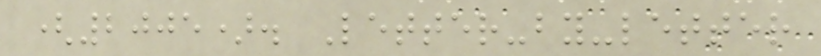(2005). Letter-by-letter
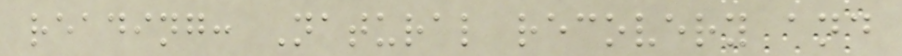reading: Natural recovery and
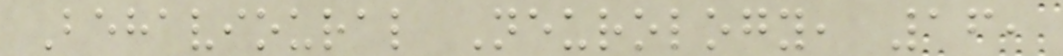Behavioural Neurology, 16,
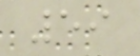59
